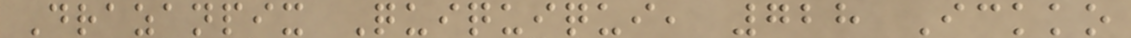Drazanpix Quiquiqui, 728 Ickko
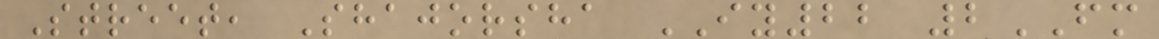Street, Shajorsha IY22 2FM
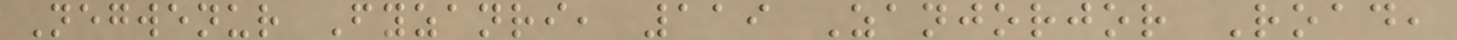Negwenur Fyzanri, 119 Zanjorjor Road,
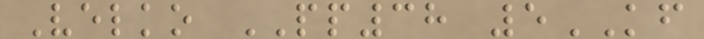Velko PP38 5KF
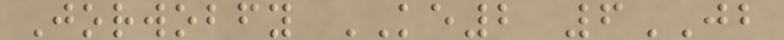Jorwobfy KE2 6JB
